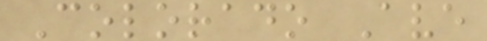Colorado Ave
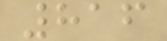816
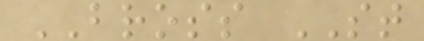BROSS ST
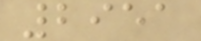2951
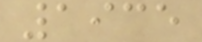1935
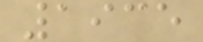1935
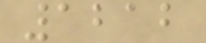1212
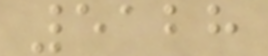5128
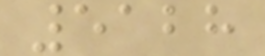5128
